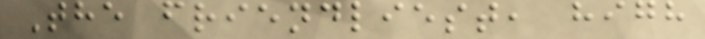The friendliest, high
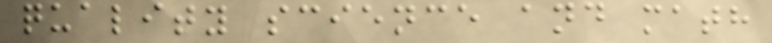quality science and math
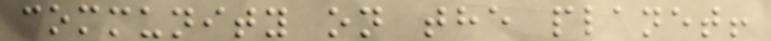community on the planet!
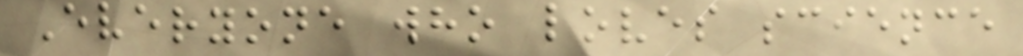Everyone who loves science
